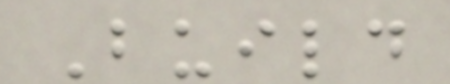Build
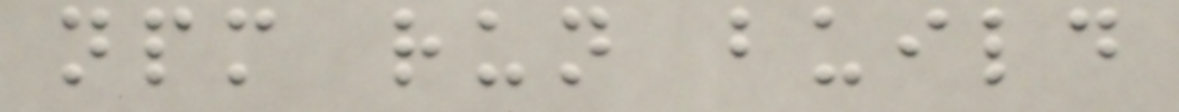npm run build
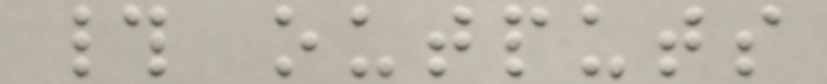# outputs
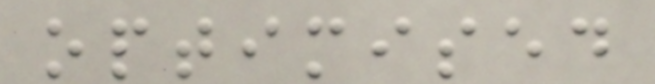optimised
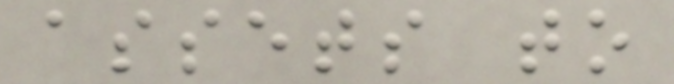assets to
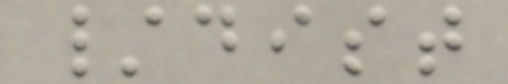/dist
